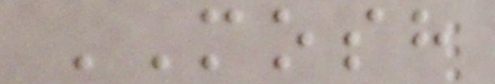MOSH
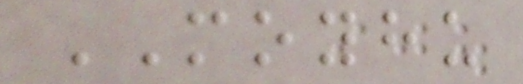MOYHU
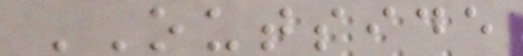OUTSIDE
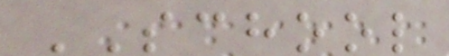SCHOOL
